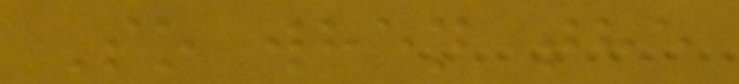So when the
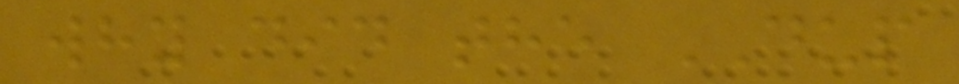why did the DUP
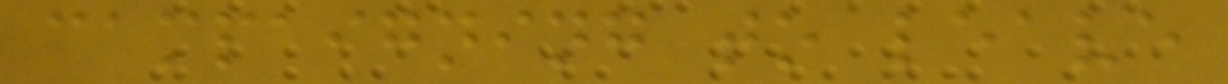campaigning to leave
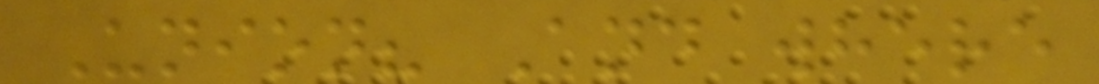Union? And where
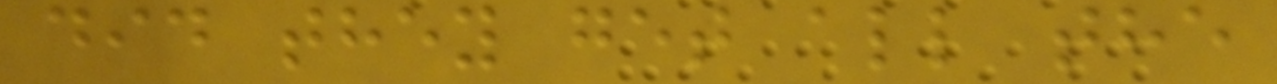did they get all the
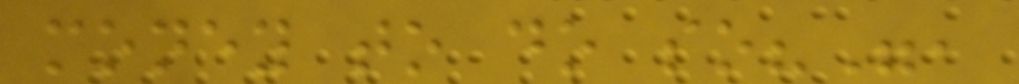money to do so?",
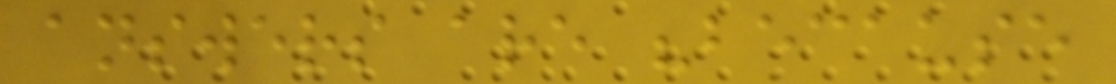answers are "because
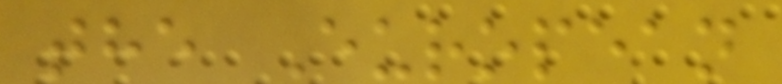the European
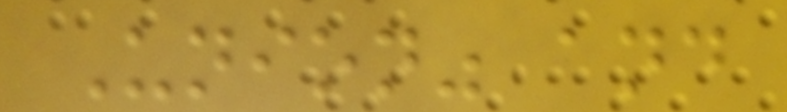Union" and
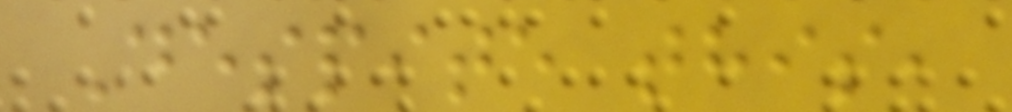Despite this,
